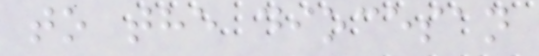to the diocesan
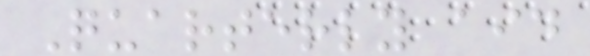Quarterly aid
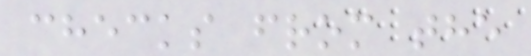checks from the
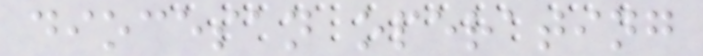diocesan operating
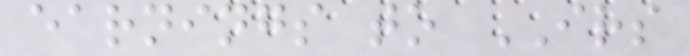earnings to IRS
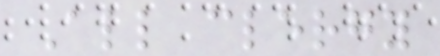All clergy
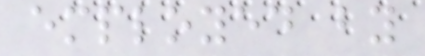employed by
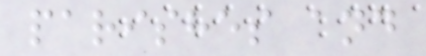parishes and
